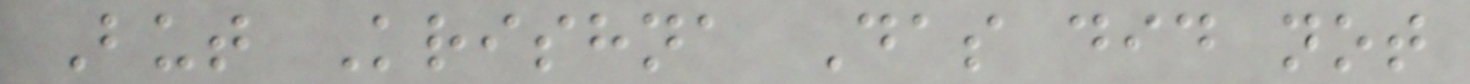But Krishna Das did not
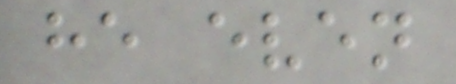he even
